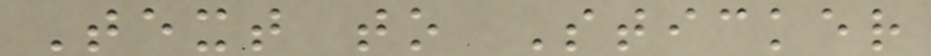Text to Sticker
